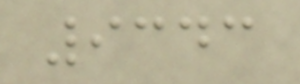9343
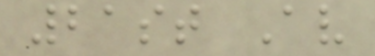21st Av
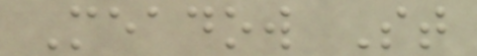Meadow St
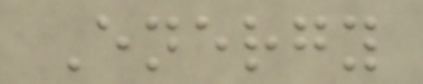Energy
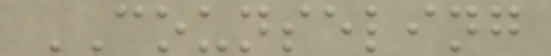COUNSELING
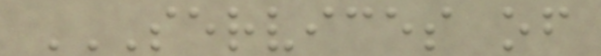SERVICES OF
